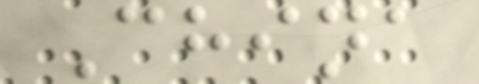China
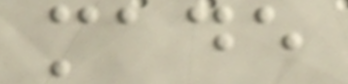made
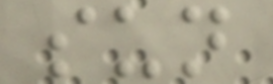sun
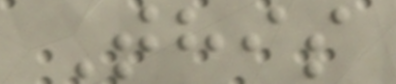This
